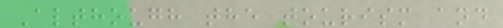Although the tourism and
